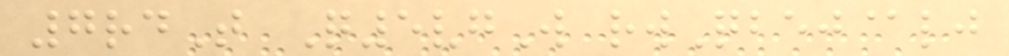7rdT Q5vgW rwQbej@lj
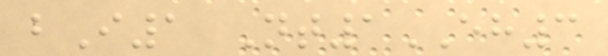bI1 Nt1EH3
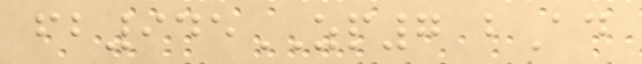fb945ZP7 bAd
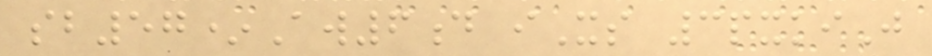sb57*Aw6d iXs 3pxkiJ
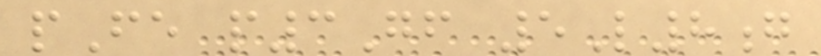pFe p3Gf 5L8g
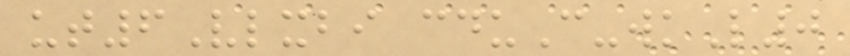ut6Vlxbi cduC-wkL0
